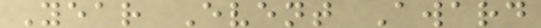Year Event Award
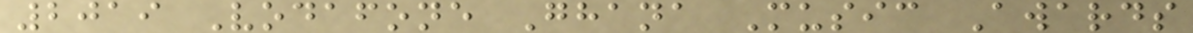2019 Vodafone Ghana Music Awards
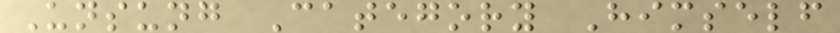Unsung Category Himself
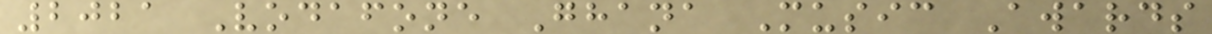2021 Vodafone Ghana Music Awards
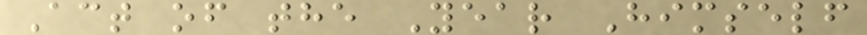Act of the Year Himself
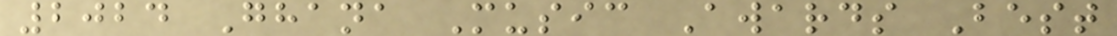2024 Ghana Music Awards Best
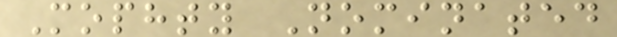Mophty Nominated
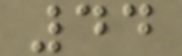44
